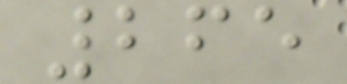265
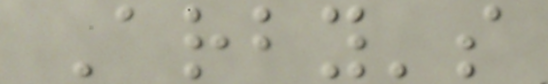Arby's
